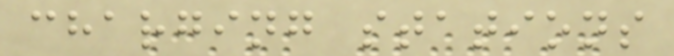charging stations
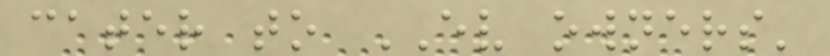cater to EV owners'
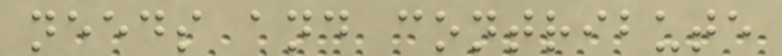needs and contribute
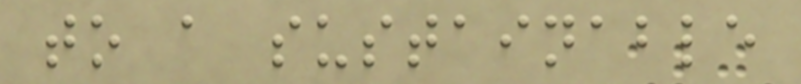to a sustainable
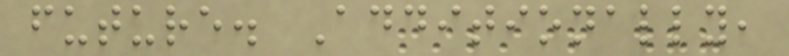future. Additionally,
